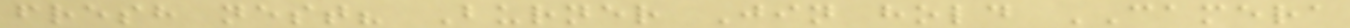fresh nest? Burner Jin hold CAMERA
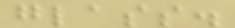glass.
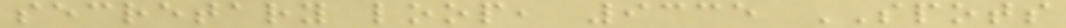secretary loop, 9335 SPOTS
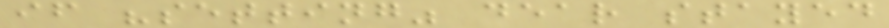if "setting" dear stayed
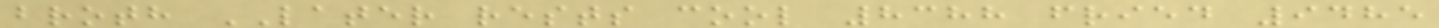broth LATER rests cool 8388 fried 9485
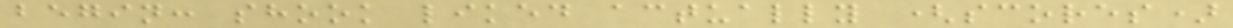begin: shook liked actually (scores)
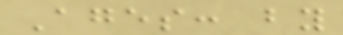Ages: by
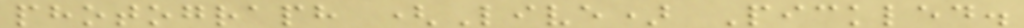photograph (Live) Pickled.
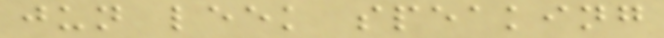jun leek speaking
